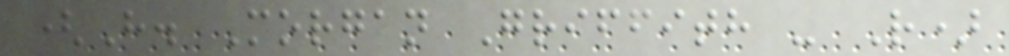(H. Morgan Griffith - R)
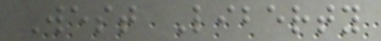West Liberty
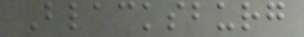Blacksburg
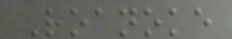Roanoke
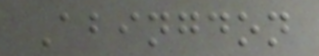Abingdon
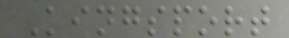Kingsport
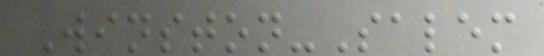Winston-Salem
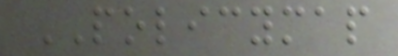POLICYMAP
